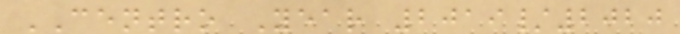CENTRO Year 2019/2020
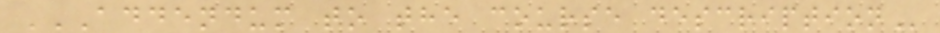ADDENDUM TO THE COURSE DESCRIPTION
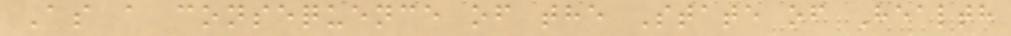As a consequence of the State of Health
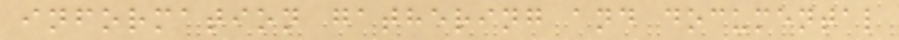information gathering and documental
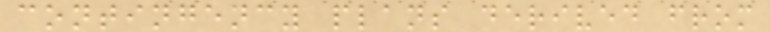contingency plans derived from
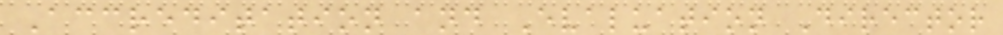Accreditation and Evaluation Director
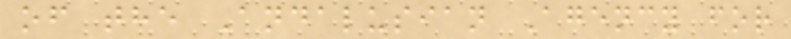of the Andalusian Agency for
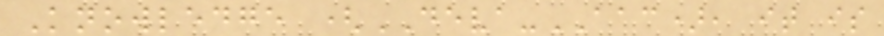Knowledge (DEVA-AAC), it is
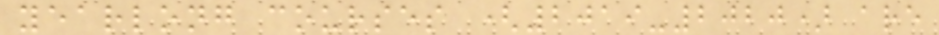yearlong courses (2019-2020) are
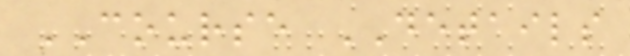COURSE DETAILS
